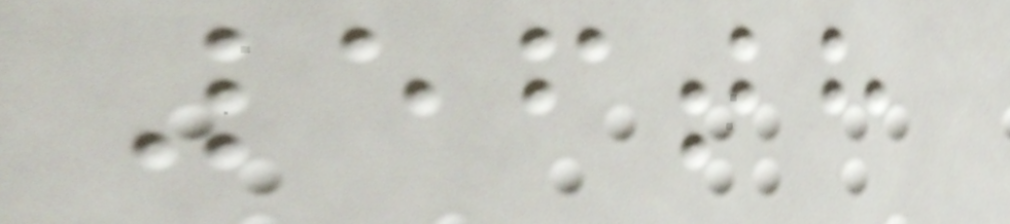56th
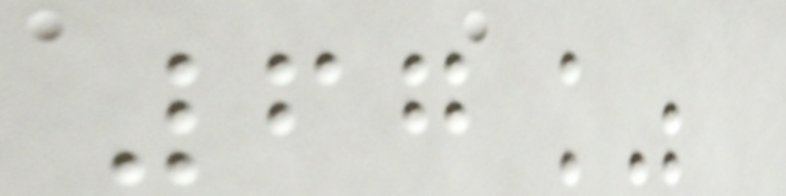67%
